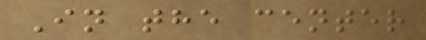In the center
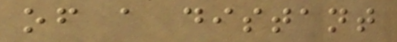of a distant
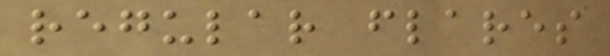regular flares
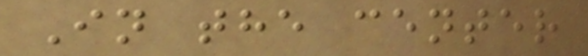In the center
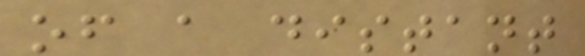of a distant
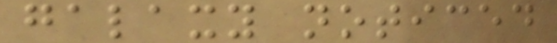galaxy noticed
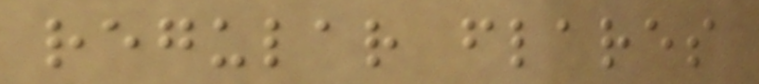regular flares
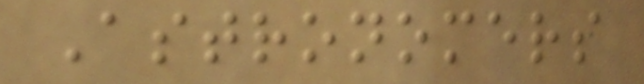Astronomers
